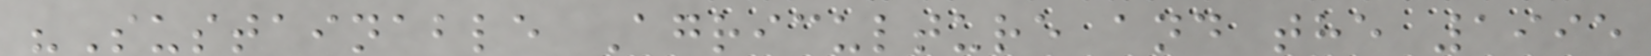"Sustainable Agriculture and the 1995
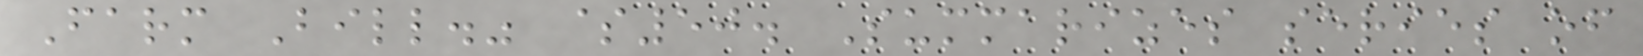Farm Bill." $50. Summarizes series of
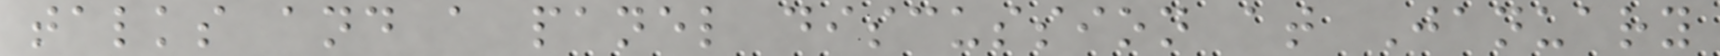talks and a panel discussion at January
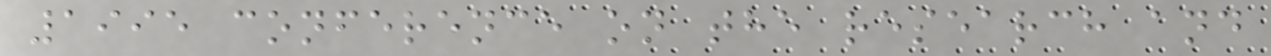1995 conference on the research and
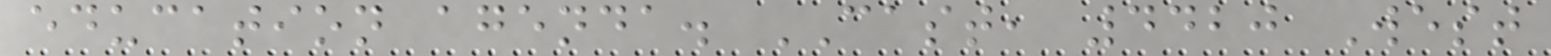education agenda. CAST, 4420 West
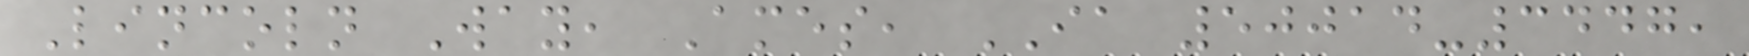Lincoln Way, Ames, IA 50014-3447,
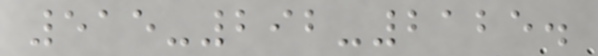515-292-2125.
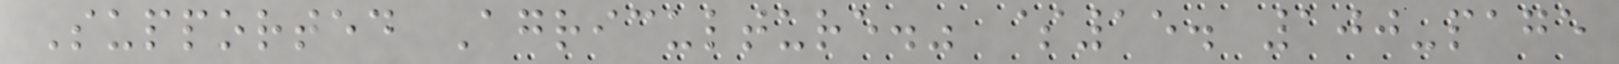Supported Agriculture." $15. 100-page
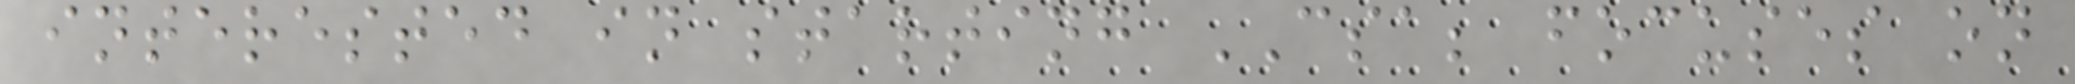interested in starting CSA; focuses on
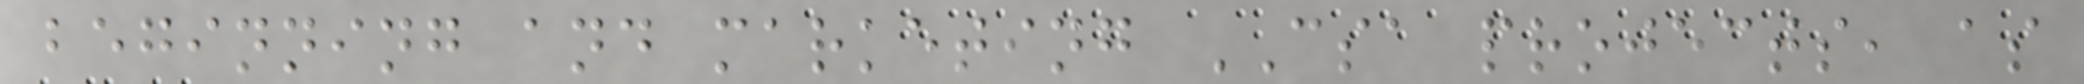beginning and marketing CSA projects, as
